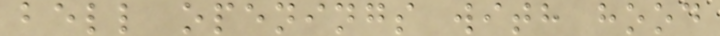bell openings with hood
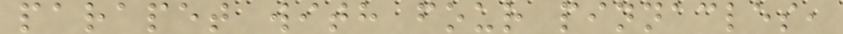parapet with four pinnacles,
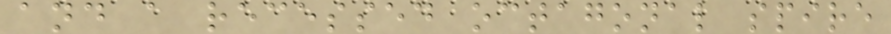and a recessed octagonal spire
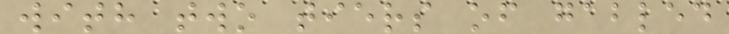with two tiers of gabled
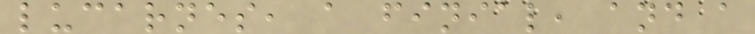lucarnes, a finial, and a
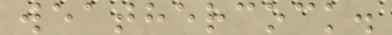weathercock.
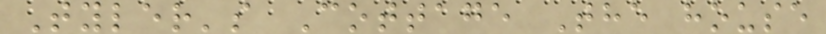Tyler's Cottage The house
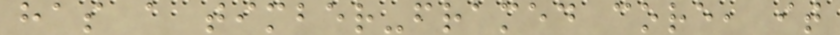has a timber-framed core, it
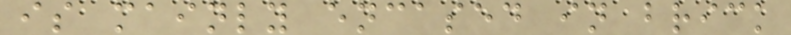is mainly encased in brick
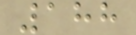188
